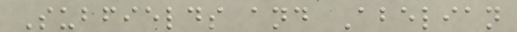Subfields and Abelian
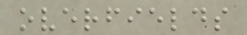overfields
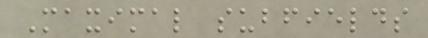Maximal subfields
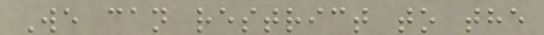We can restrict to the
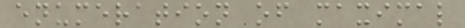enumeration of maximal
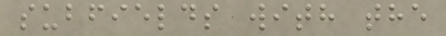subfields with the
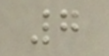7
